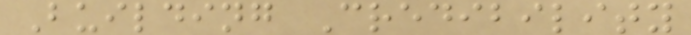Building Credibility
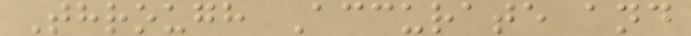Through Accurate and
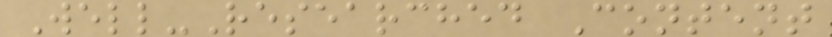Well-Researched Content
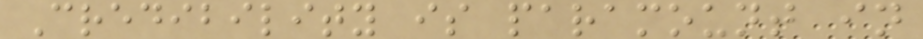Credibility is paramount in
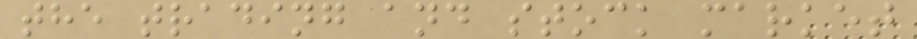the trading and stock market
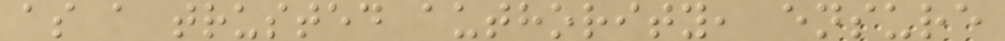as a trusted authority, ensure
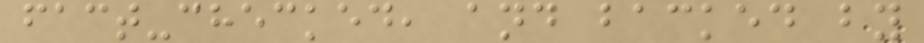fact-checked, and backed by
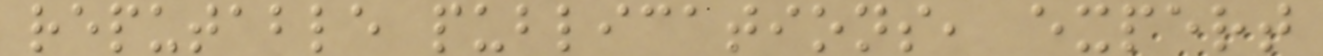reputable publications, expert
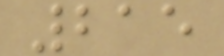215
